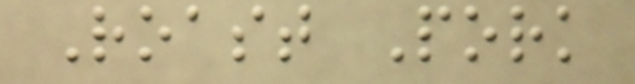Roast Pork
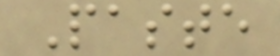Paste
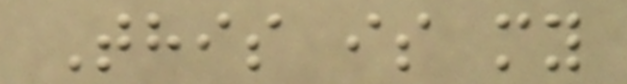This is my
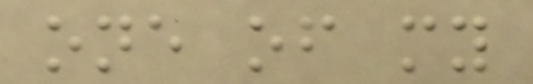one of my
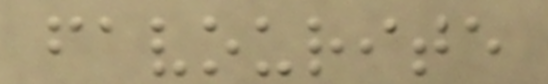favourite
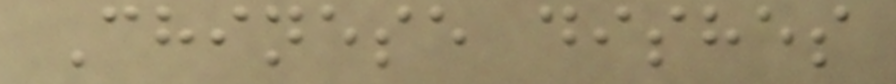Chinese dishes
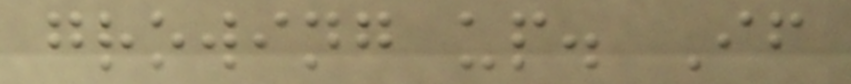growing up. If
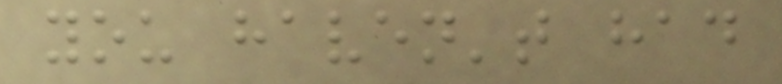you haven't had
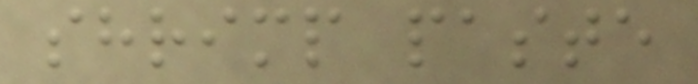shrimp paste
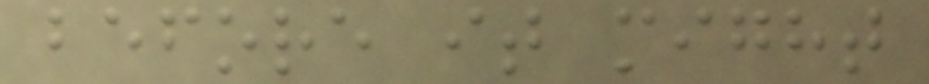before it might
